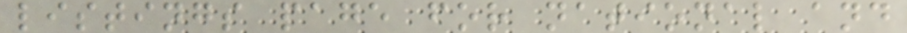listings page for national and
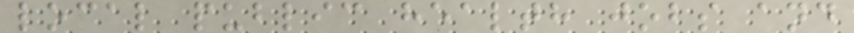local public health jobs and
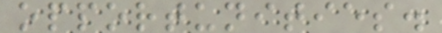opportunities.
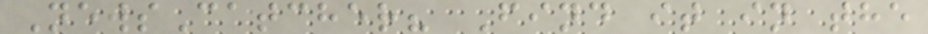NewsCatcher? Find it in the
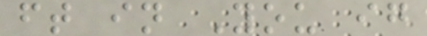ft in You ig
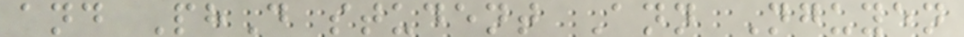and PhD student Ann Nguyen
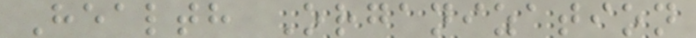Health Organization
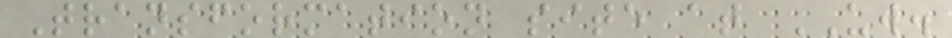Transformation site at UW.
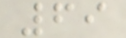69
